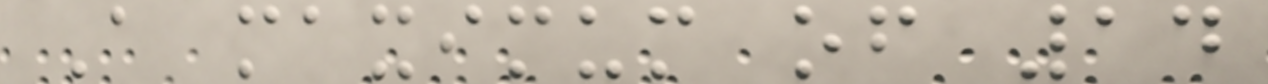A maximum of 14
